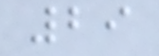29
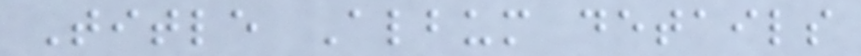Title Album details
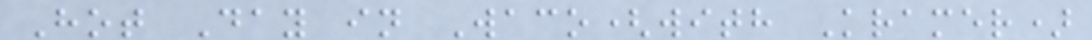Hot Day in Waco(with Kramer)
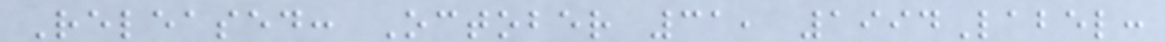Released: October 31, 1994Label:
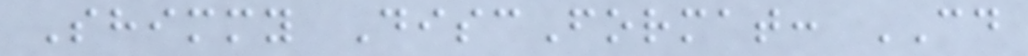Shimmy DiscFormat: CD
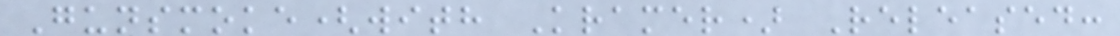Gunsmoke(with Kramer) Released:
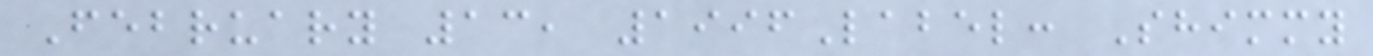February 13, 1996Label: Shimmy
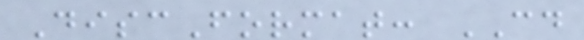DiscFormat: CD
